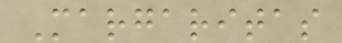Margaritas
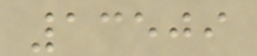13509
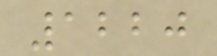1220
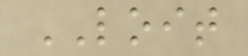LOIT
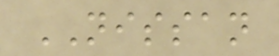NISSAN
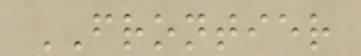FRONTIER
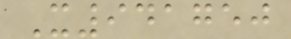X941750
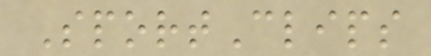SportClips
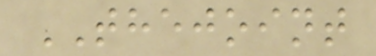THEJOINT
